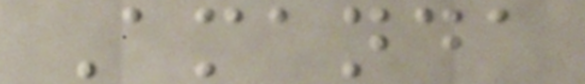Amanda
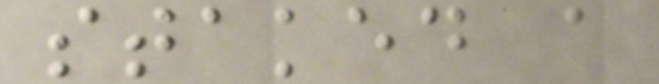staked a
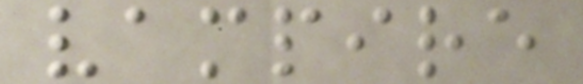vampire
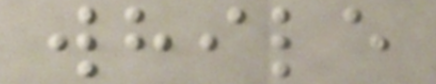while
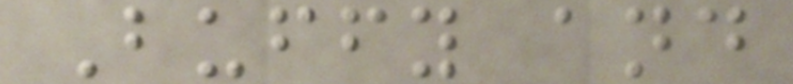Buffy and
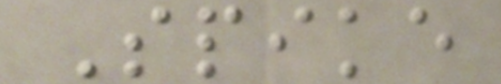Spike
